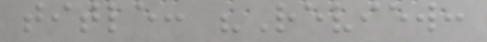title: "Review:
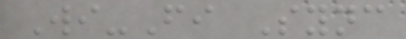Wi-Fi Sync
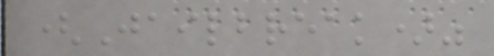(Jailbreak)"
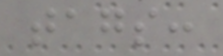tags:
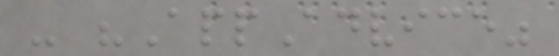- "AppAdvice"
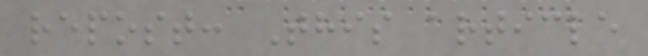repost: This article
